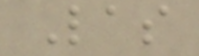Las
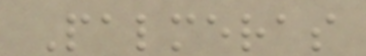Palmeras
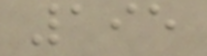195
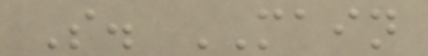S. MAIN
